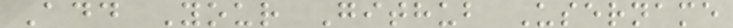Add Your Github Username
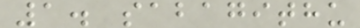1. sabagithu
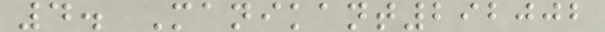4. Manikant292002
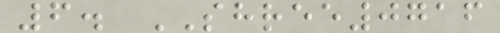6. SHREE0716
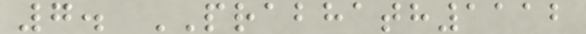7. PRABHATH1112
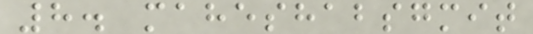8. maheshabsgmit
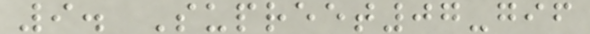9. Supreet07-gif
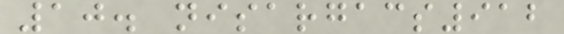10. nisargacs912
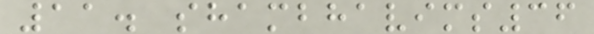11. shambhavims36
